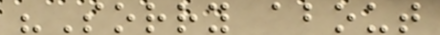"Sorry about
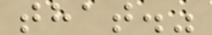that."
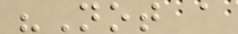"Not a
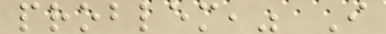problem," I
